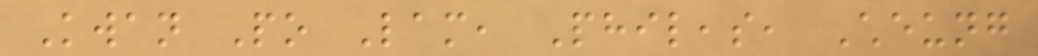Kwan Po Lam, Phileas, Cheung
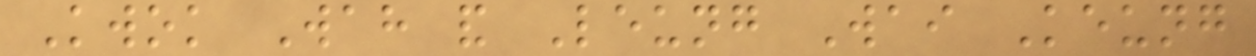Kwok Wah and Leung Wai Keung
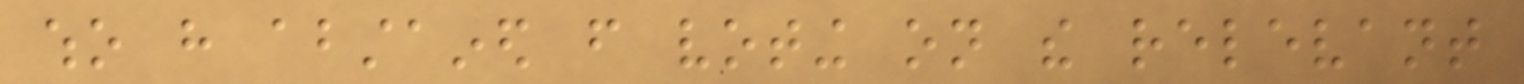who have abstained from voting on the relevant
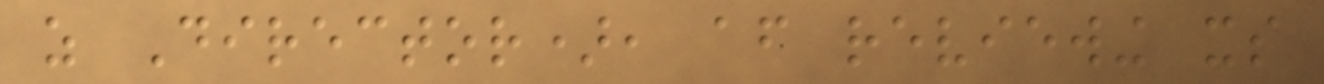as Director), after reviewing its
